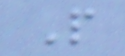P
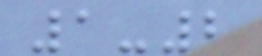1-2
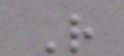R
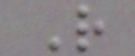R
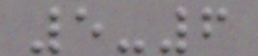5-6
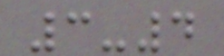3-4
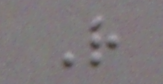R
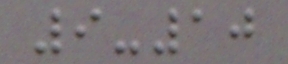9-10
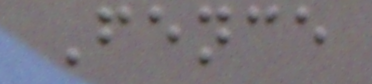Fence
